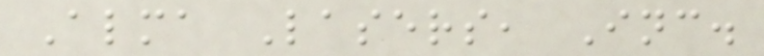Alma Lasers, Inc.
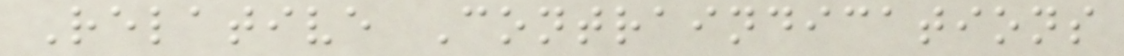Relative Contraindications
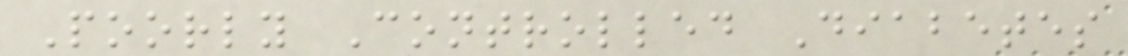Poorly Controlled Diabetes
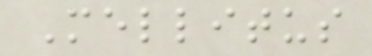Mellitus
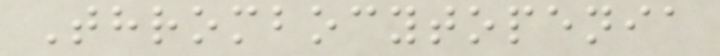Thrombocytopenia
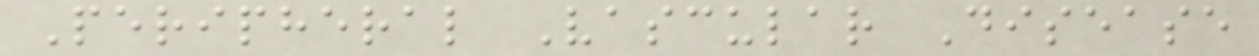Peripheral Vascular Disease
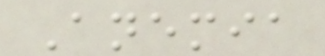Anemia
